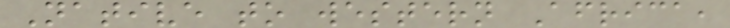Native to western Africa,
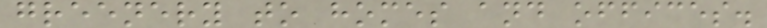greenery to homes and offices.
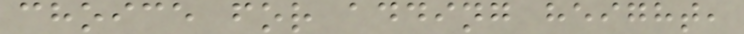choice for adding height,
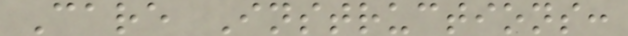Care Instructions:
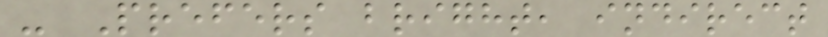- Prefers bright, indirect
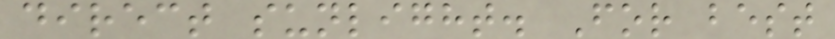direct sunlight. For best
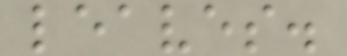leaves.
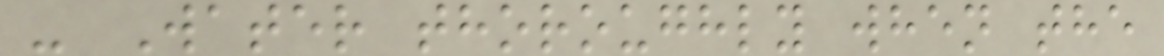- Water thoroughly when the
